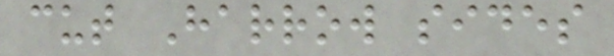cut Harrow sides
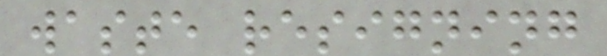waste resigning
